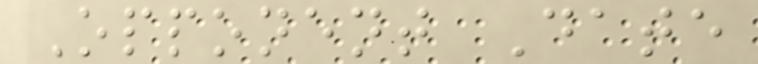Opponent Date
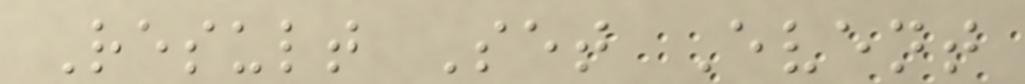Result Set Event
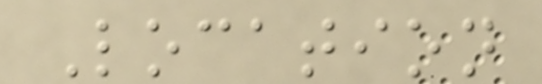Location
